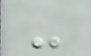-
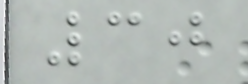30
